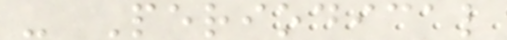- Periodical
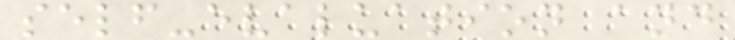self-evaluation and
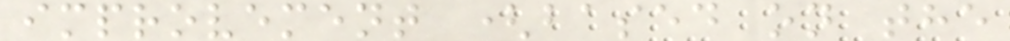improvement (based on the
